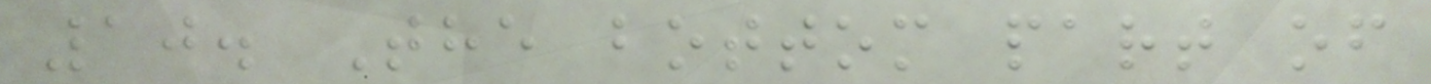10. The bottom part of
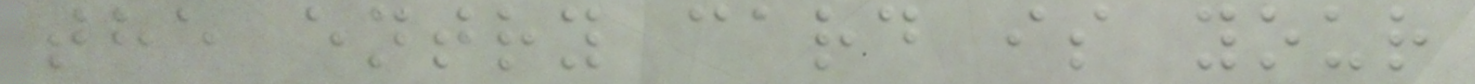the entry card is your
